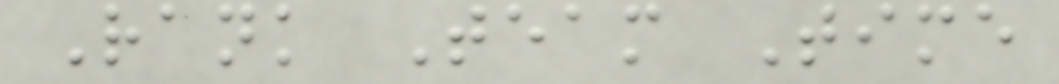Rank Team Time
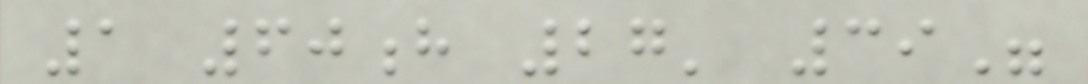1 60h 27' 39"
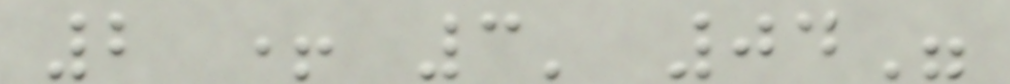2 + 3' 04"
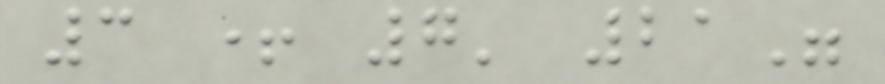3 + 7' 21"
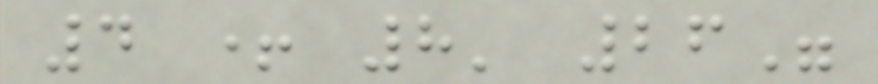4 + 8' 26"
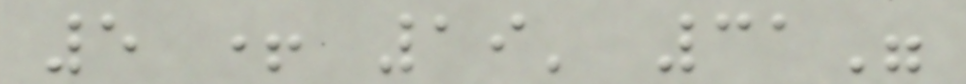5 + 19' 31"
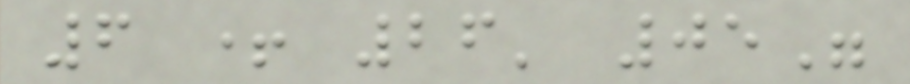6 + 26' 05"
